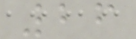26
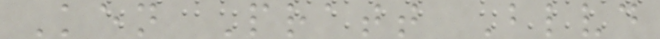Ken Pratt Blvd
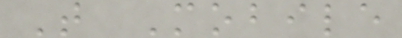T Mobile
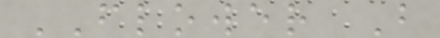FLOWER B
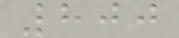800
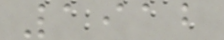1912
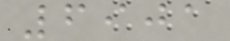6901
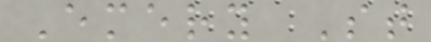Emery St
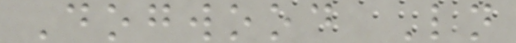Dogwood Ln
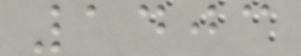1403
